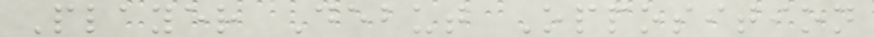Player Debut Opposition
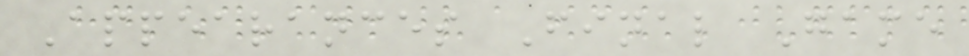Appearances Final Game
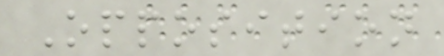Opposition
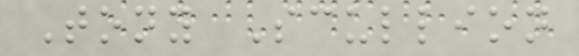Tony Scullion
